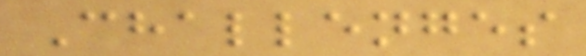Challenges
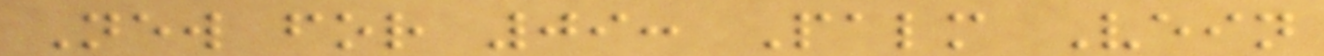New for 09: Palm Vein
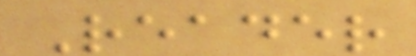Reader
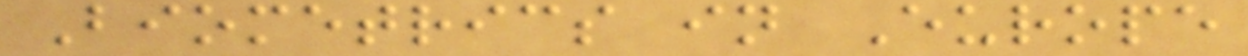Biometrics in Europe
